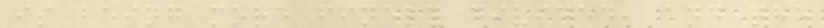is being more finely divided, and the
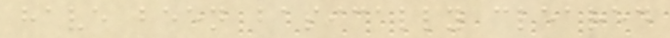have been basically cleared
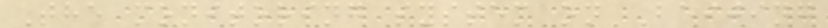The monitoring system on Beijing
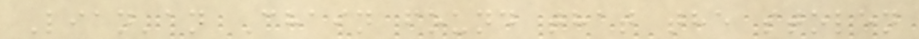Lian'an Chain found that the stolen
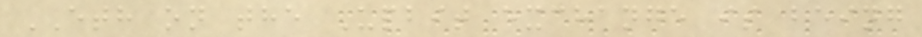ETH on the Upbit exchange is being
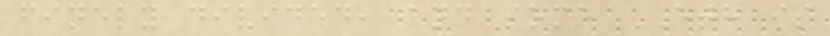finely divided, and some ETH is
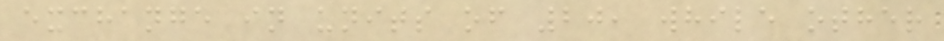exchange in units of 20, while other
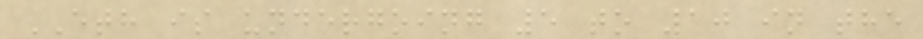ETH is undergoing 5 to 10 in the
